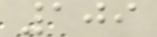109
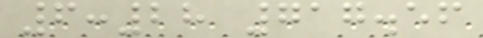6:28 717.56
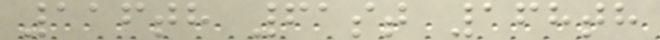116th 61st 168th
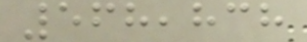568,838
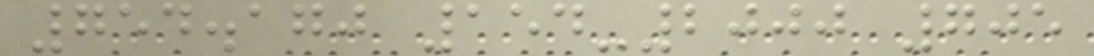754.170 154-2000 705
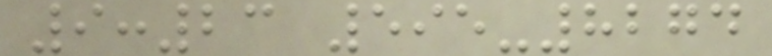9:23 595-8274
